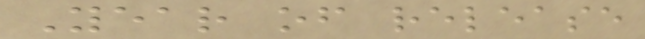Year of release
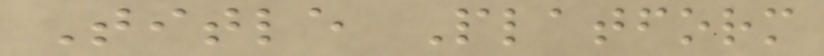Title Platform
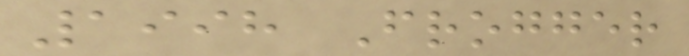1998 Frogger
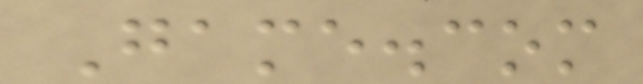Game.com
